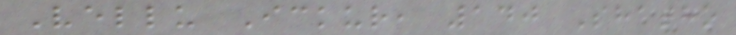Vellu Ickur, 140 Shatho
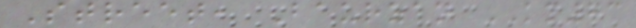Street, Baurzan KM73
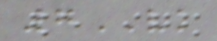7VK
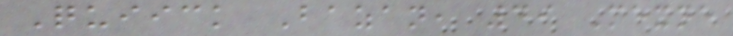Quiick Bazan, 49 Mexne
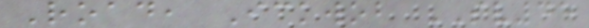Road, Ickwob SV45
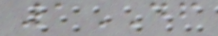1DF
